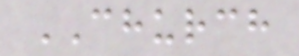CHURCH
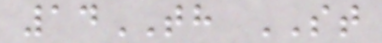14TH ST
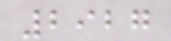2927
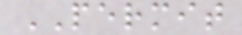PERMIT
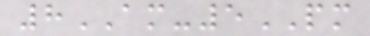8AM-5PM
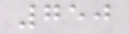750
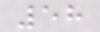58
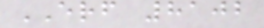ERF 8102
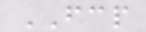FCP
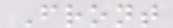Front
